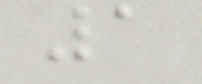1
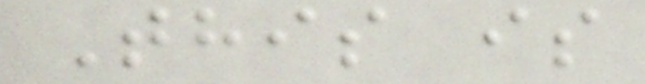This is
